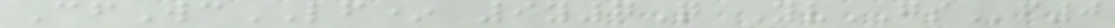CfWcLF* 9y7Q YvGSf0
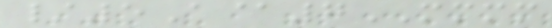/5A@7MMMM
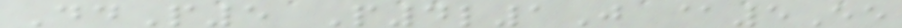DdP5 P4l1J @5Ee
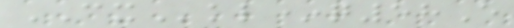CXkl*q58E
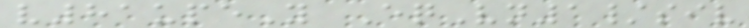v81upeY EqVn1/siv
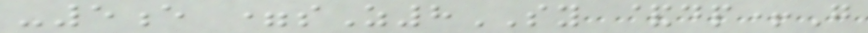-5e =sZ8SY &dp+G
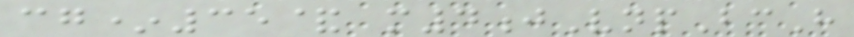cg*35& m4jVnpBcH
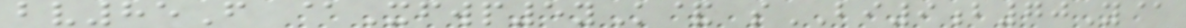bv85F @Xfwp5yK& sBI9b70Y@
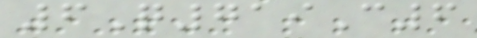6Q719C6
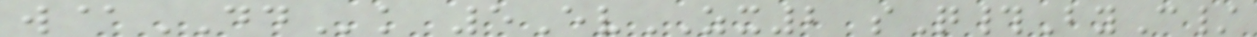w@DDk 5EvZX2 sQ#ByC/
